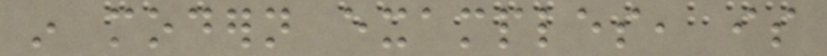in modern examples, is
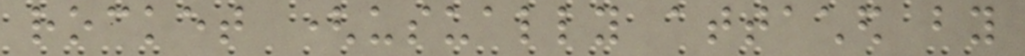rocket (usually attached by
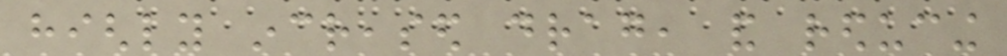highly increased drag, and reducing
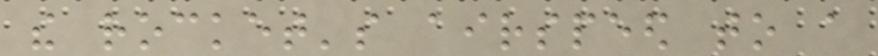the rocket's airspeed to a
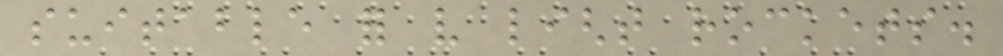suitable for very light rockets.
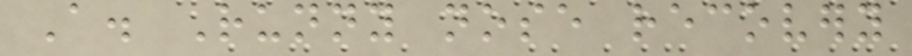A. Runny nose recovery
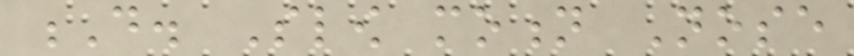D. Slow motion Nose
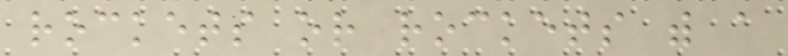rockets or rockets with a
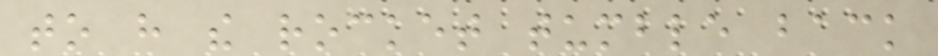to have the rocket tumble back
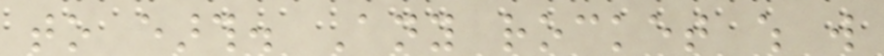to earth. Any rocket which will
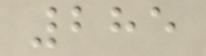285
